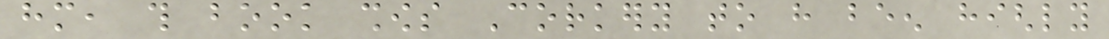him, this book shows Corkery to have been highly
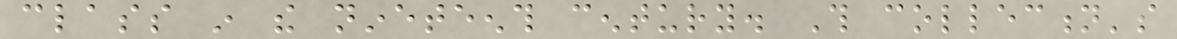class in the nineteenth century. This collection's
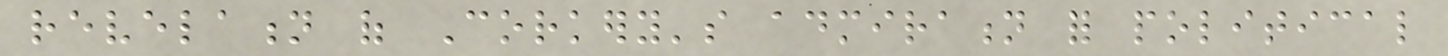revelation of Corkery's admiration for political
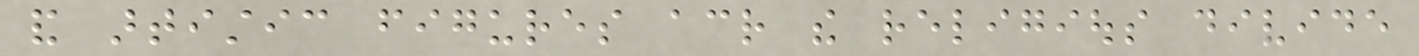and artistic figures across the religious divide
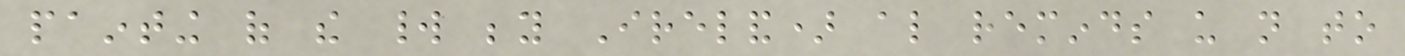painting of the world beyond Ireland) also reminds us not to
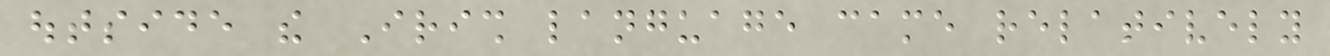outside the Irish language came relatively
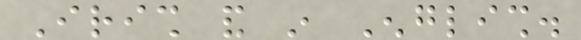Irish and in English.
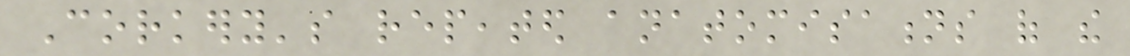Corkery's repeated anatomisations of the
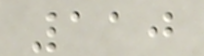110
